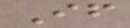If
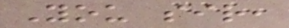You sir,
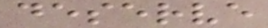deserve
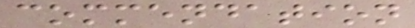commendation
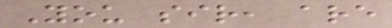You sir, are
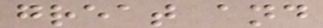great and
